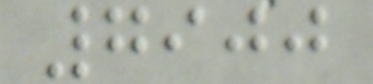7900
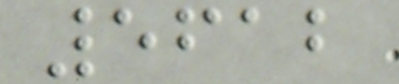5612
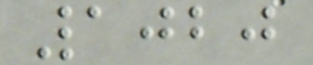1020
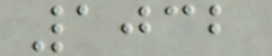1032
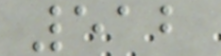512
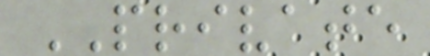PRIVATE
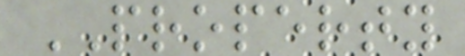PROPERTY
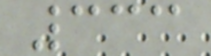333
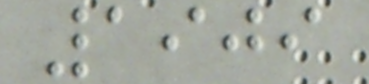1909
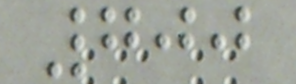700
